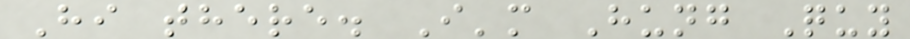Hi there. I'm Hung Quy
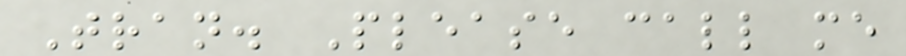Tran. Please call me
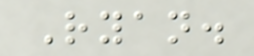Ryan.
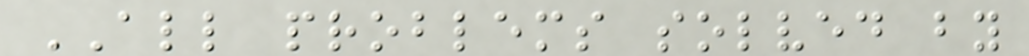ALL problems solved by
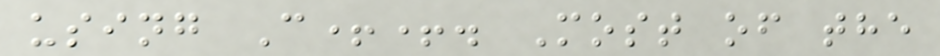using C++. Most of the
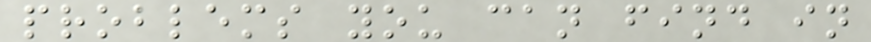problems you can find in
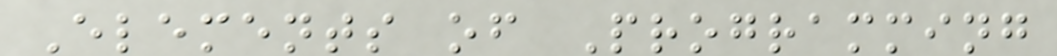Elements of Programming
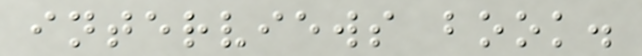interviews book.
